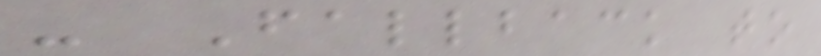- Fallback to
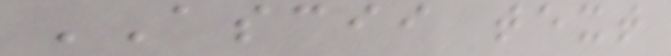ASCII text
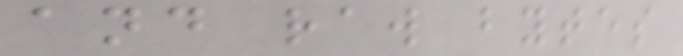and raw bytes
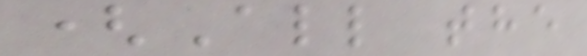(All the
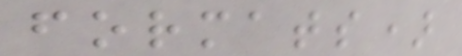formats)
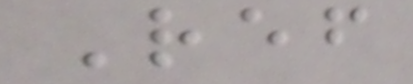Ref
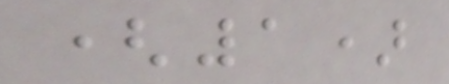(1)
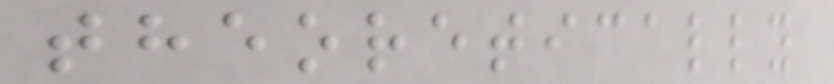theoretically
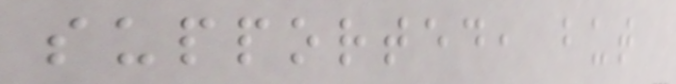supported, but
